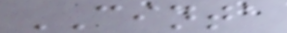CINTA
